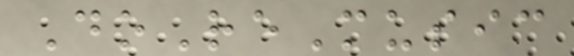DoReMusic
